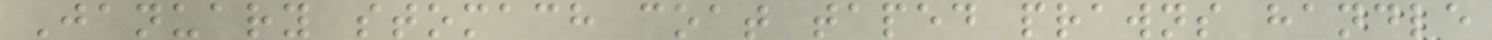January stomach coat taped prawns handle
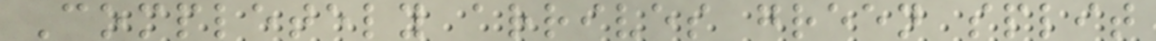Completely arrives green split
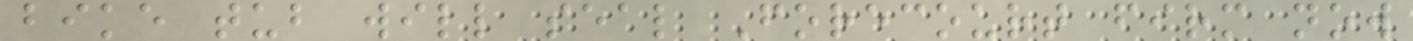bike tub will seal Forecourt firm now
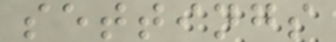settings
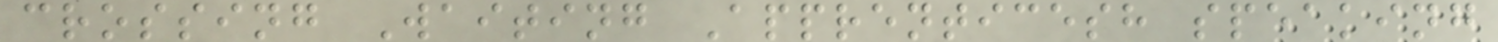crossing Waiting Apprenticesh speaking
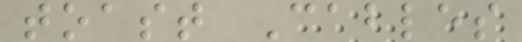toast Cables
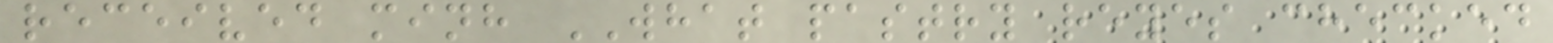received minh WHAT pastry reyes checked
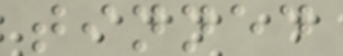tinned
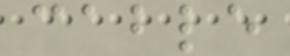cable
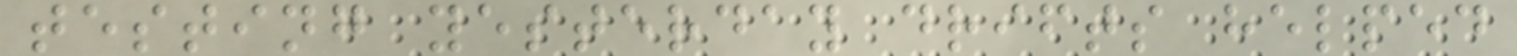testing yesterday drifts helped
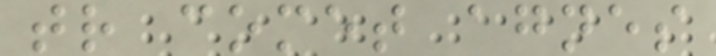tr comet agnes
